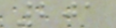201
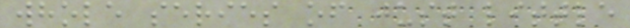whole series of just little
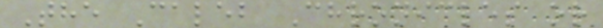The Caleb Chronicles or
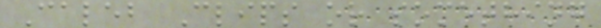Caleb Clips or something
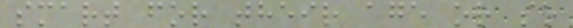smart for their age or so
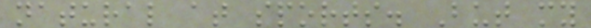natural at sports. But my
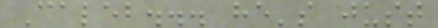Caleb... he's just
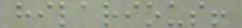hilarious!
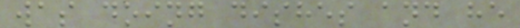was doing dishes and he
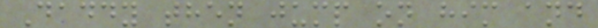Daddy then jump on him and
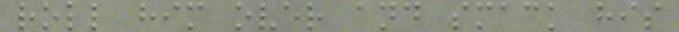roll him over and smack his
